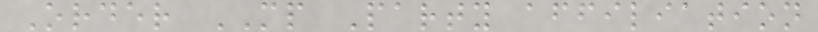Order MP Party affiliation
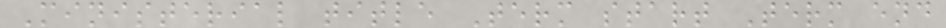Ministerial title Term start Term end
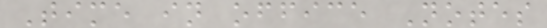Time in office Notes
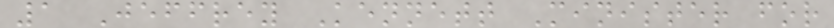1 Jeffrey Kennett Minister for
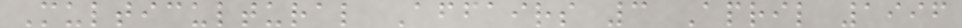Multicultural Affairs 3 April 1996
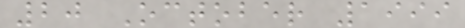20 October 1999
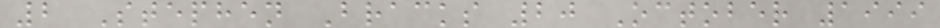2 Stephen Bracks 20 October 1999
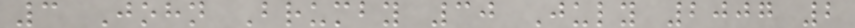3 John Brumby 30 July 2007 2
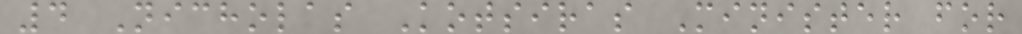4 Nicholas Kotsiras Minister for
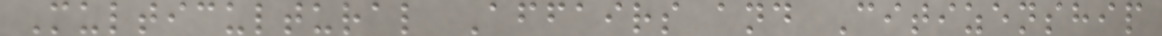Multicultural Affairs and Citizenship
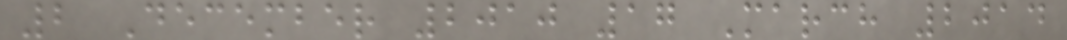2 December 2010 17 March 2014
